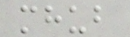mhub
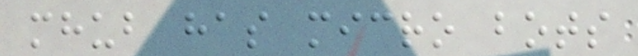mhub has micro bots
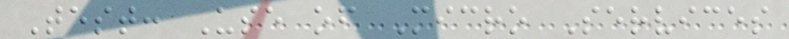Test: Use of Micro Services
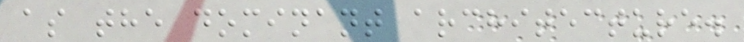as the dominant architecture.
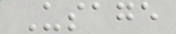Usage
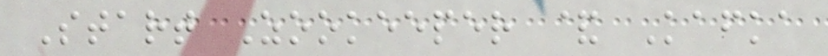Start Zookeeper & Kafka
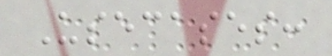Usecases:
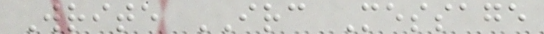Write IRC Message
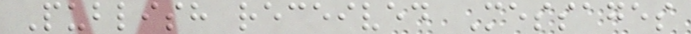Publish received Messages
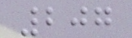207
